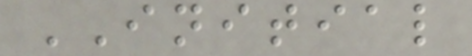INITIAL
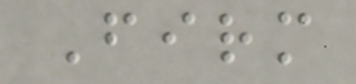Firm
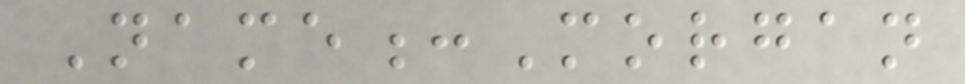Name:Morgan
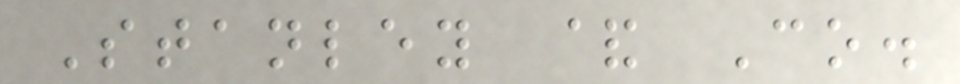Stanley & Co.
